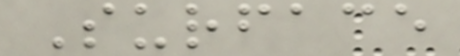Surface
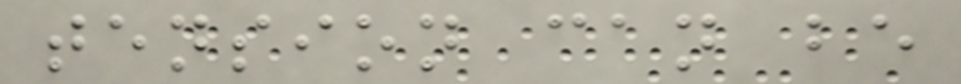tension can be
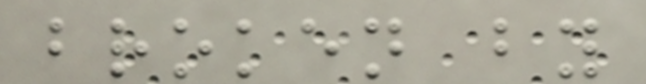broken by
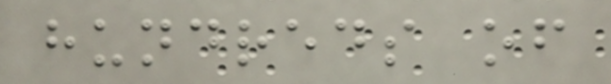hundreds of
